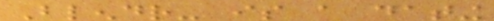Blendr- is a dating
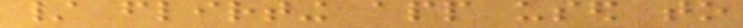/ flirting app used to
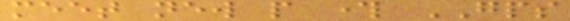meet new people through GPS
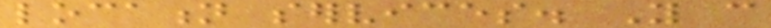location services. You can
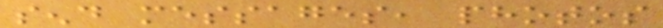send messages, photos
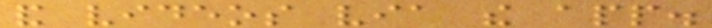and videos via the app.
